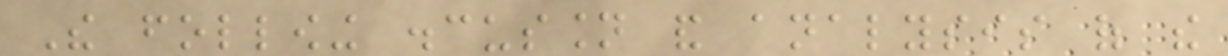The following discussion and analysis of the
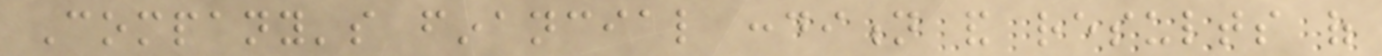Company's financial condition and results of
